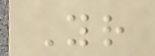Your
